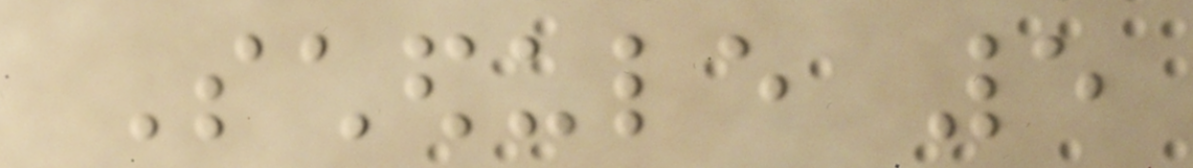Schedule 5
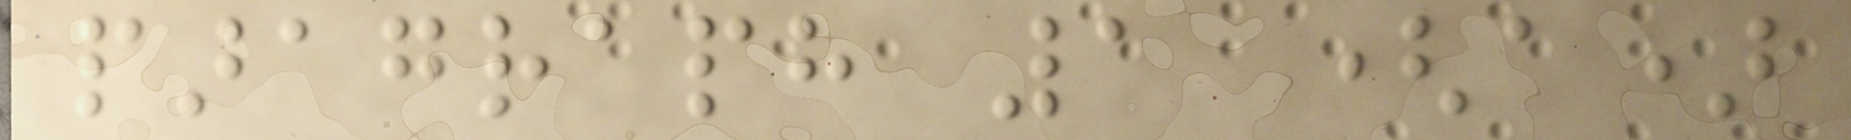paragraph 1 (a)
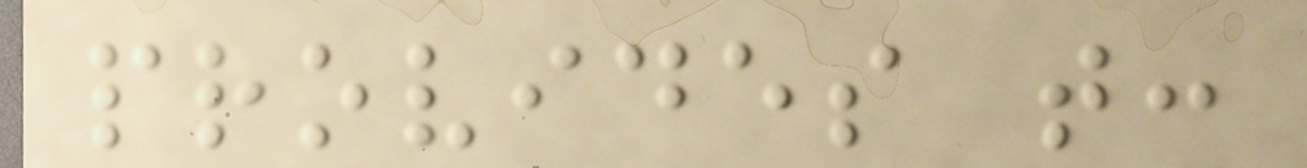provides that:
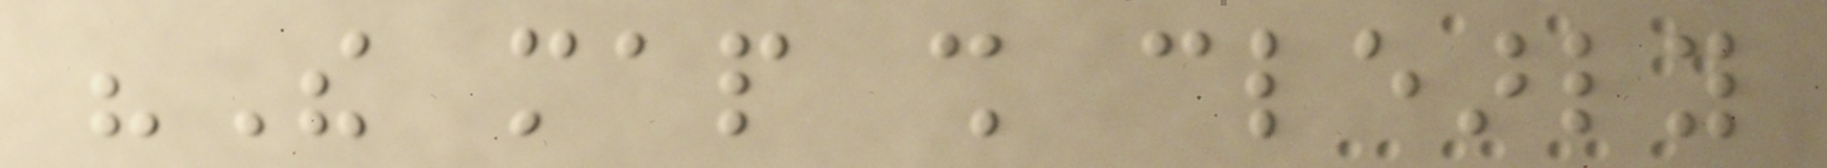"The map shall clearly
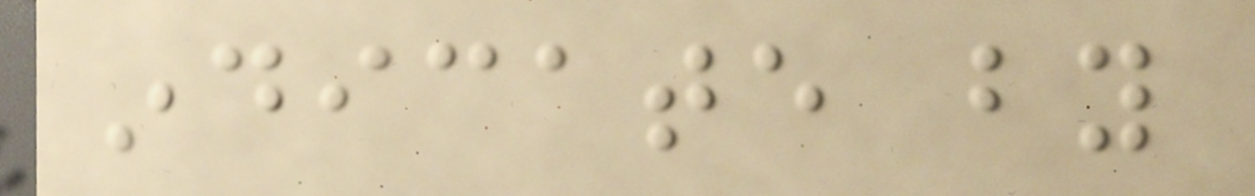indicate by
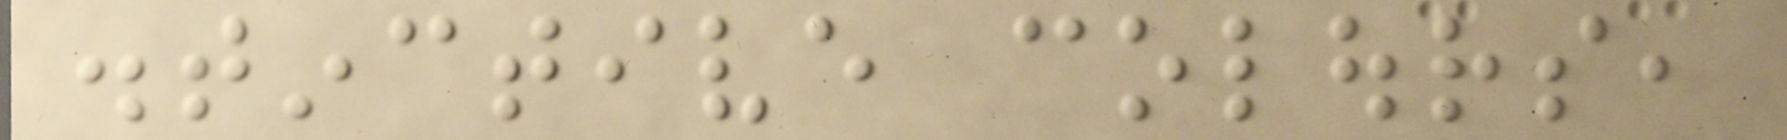distinctive colours,
